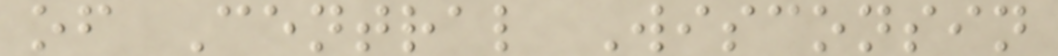of Central Wisconsin
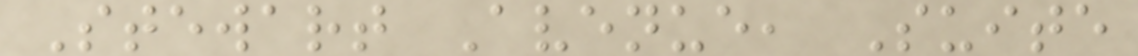Stewart Avenue, Suite
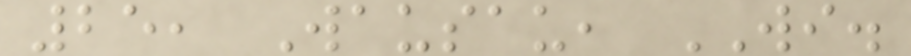25, Wausau, WI.
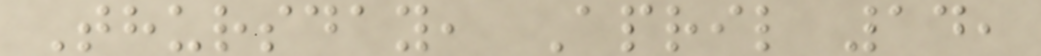Thursday, April 14,
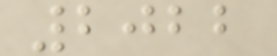2022
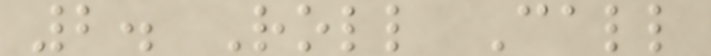2. Roll Call
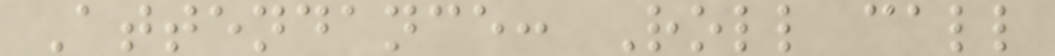Attendance: Roll call
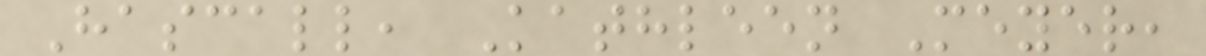Hascall, Kathleen Meyer,
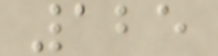125
